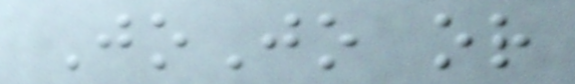JoJo or
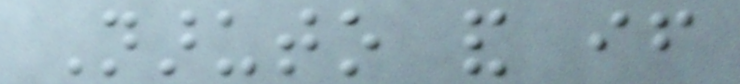Naruto and if
